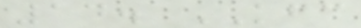14. KFC
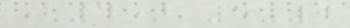(4) 5-0
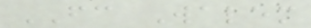FC Walem
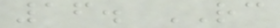16. RC
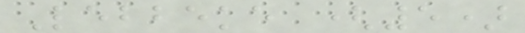Lebbeke (5)
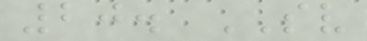20. SV
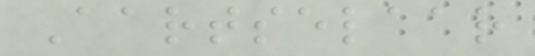Aartselaar
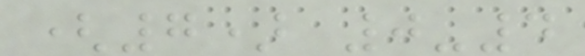(7) 0-4
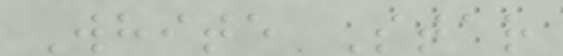White Star
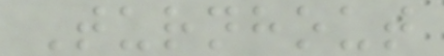Turnhout
